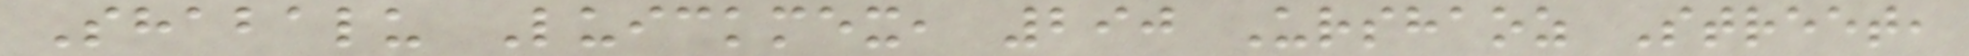Shabalu Luickmex, 290 Urshaoz Street,
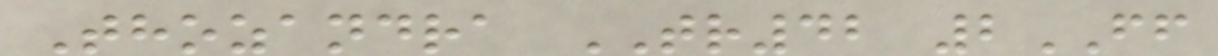Thozandra TR42 2FF
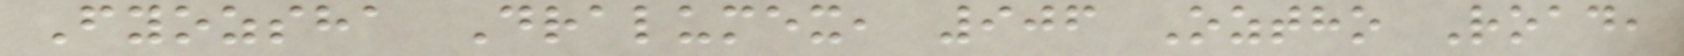Fyozsha Dralumex, 906 Oztho Road,
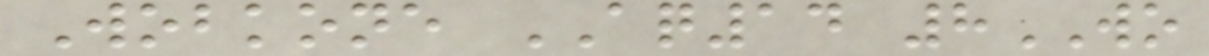Wobkone AQ14 8WO
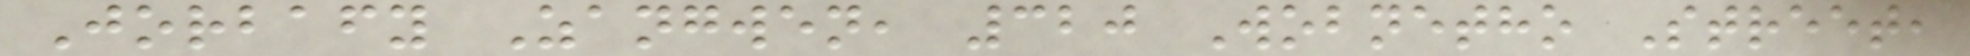Jorbafy Zangwen, 320 Wobnetho Street,
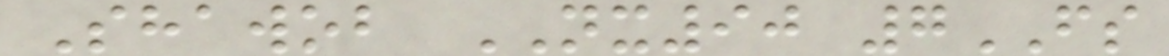Shawob NX90 7FS
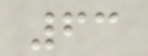63
